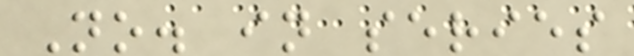No. in series
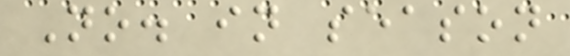No. in season
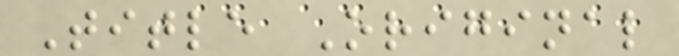Title Original
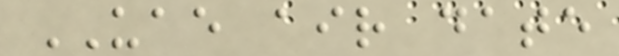UAE air date
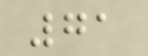71
